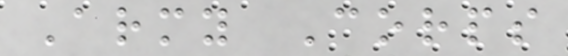Army Corps
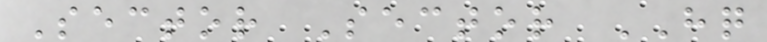Sector Sector HQ
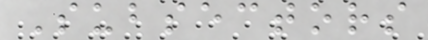Subsectors
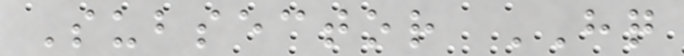Subsector HQ
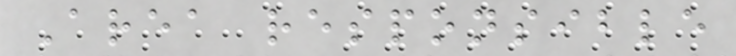Area responsible
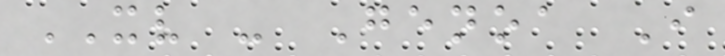XV - Genoa I
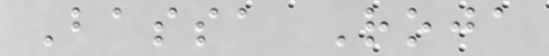Bassa Roja
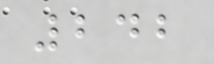242
